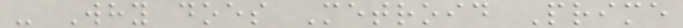- Why does Metroid Prime
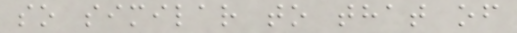so similar to that of
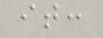it:
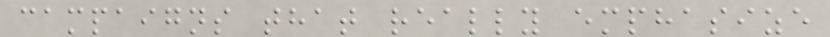campaigns that really emphasize
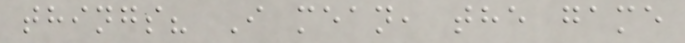things? I mean, the game
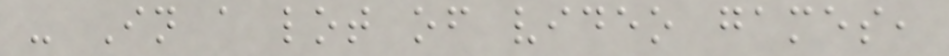- In a lot of video games,
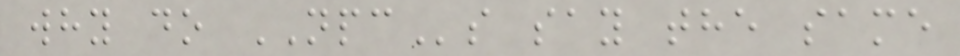why do NPCs say the same
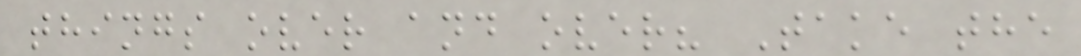things over and over? Take the
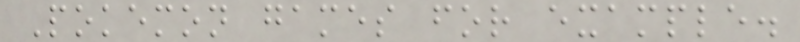Pokemon games for example.
